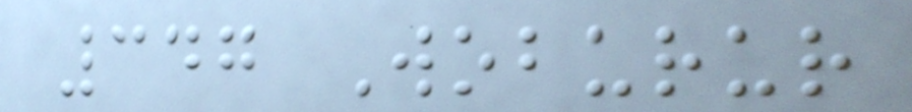347 Woburur
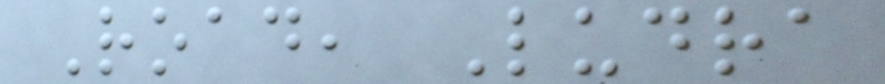Road, Ludra
